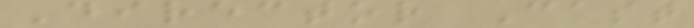Director Cast
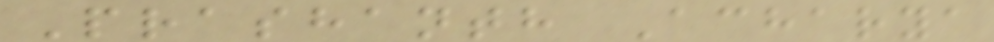Prashanth Acharya
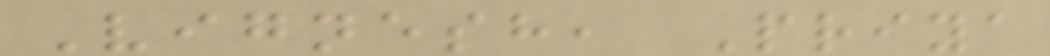Vignesh, Priya
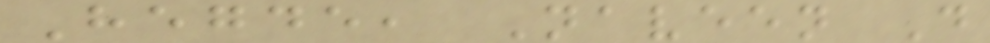Hegde, Naveen D
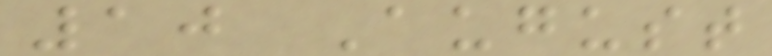10 August
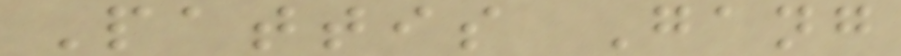Pattis Gang
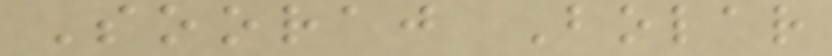Sooraj Bolar
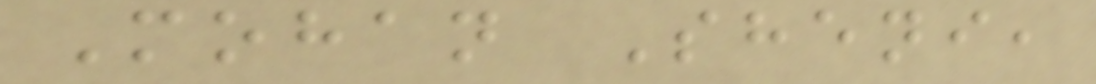Mohan Sheni,
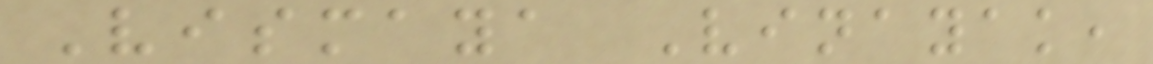Vismaya Vinayak,
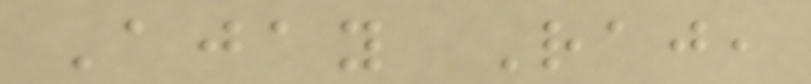Ajay Raj,
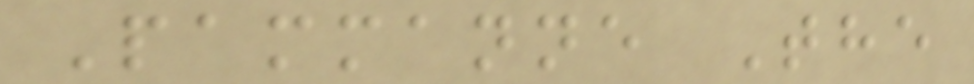Pammanne The
